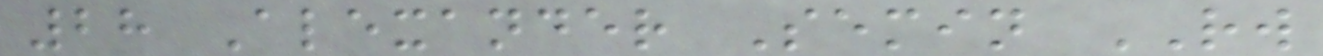28 Alexander Semin RW
